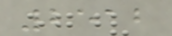2512
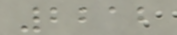2212
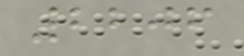2206
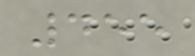455
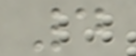4
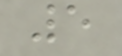5
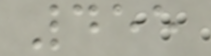455
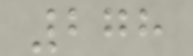278
